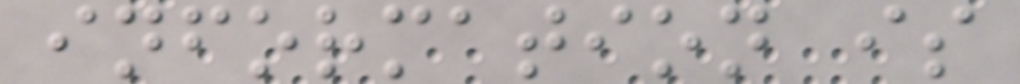information is
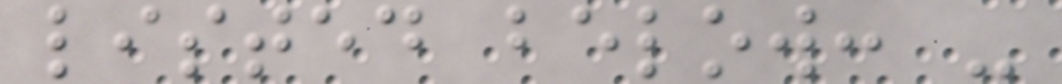listed below: -
